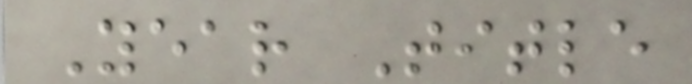Year Title
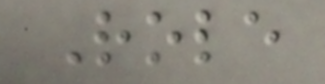Role
